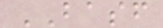BASF
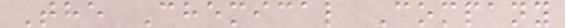The Chemical Company
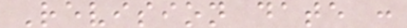Revision date :
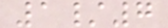1/7
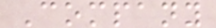Company
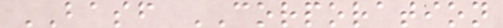BASF CORPORATION
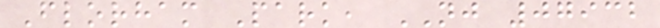Florham Park, NJ 07932
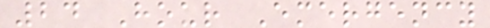24 Hour Emergency
